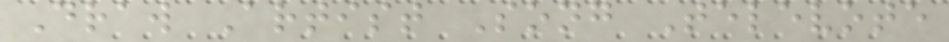Draw Artist Song Televote
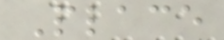Place
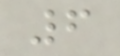6
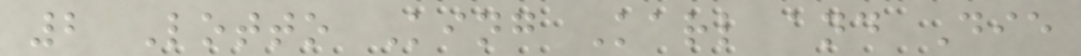2 Lotto King Karl and Die
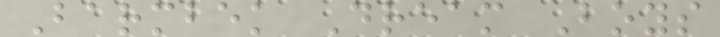Barmbek Dream Boys
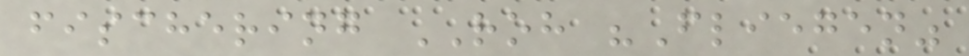fischering ROH "Fliegen"
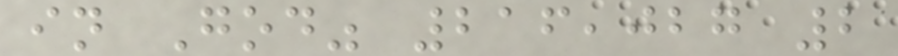in God" 216,027 2
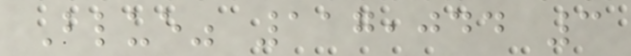Blue" 117,044 3
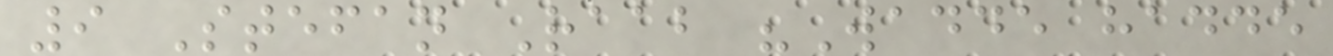9 Stefan Raab "Wadde hadde
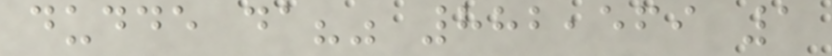dudde da?" 882,569 1
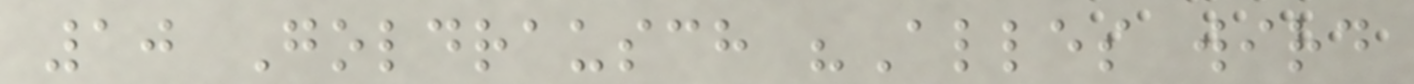10 Goldrausch "Alles wird
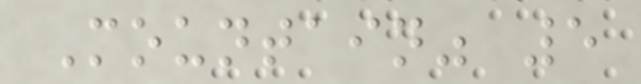Mountain" 5
